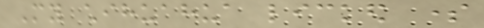My chihuahua licked some
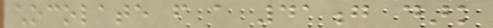chocolate from a 41g dark
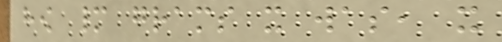how many grams it was, it
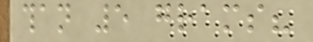than 5 grams?
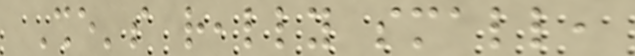She's really small,
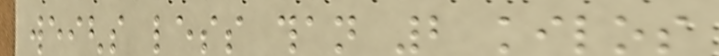weighs less than 2 kilos
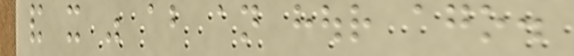and it was about an hour ago.
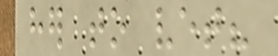her to vet?
